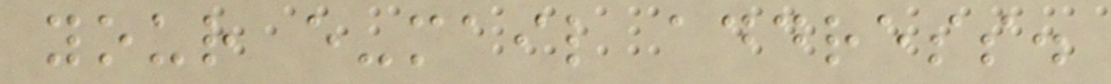your e-mail address.
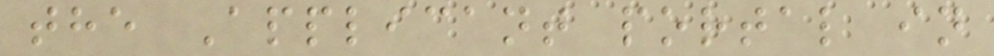the Applicant portal in
